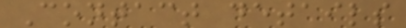Contact details
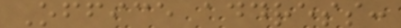Office address:
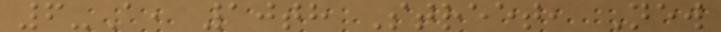6-A, 10th Street, New
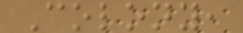Colony,
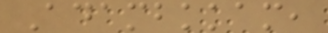Adambkkam,
